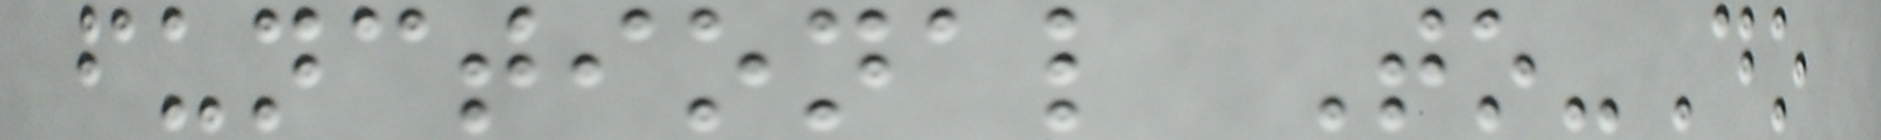functional To-Do
